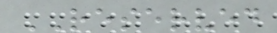RESERVED
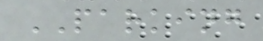PARKING
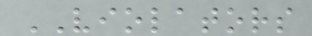VIOLATORS
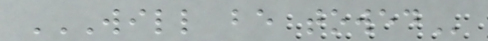WILL BE TOWED
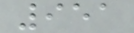951
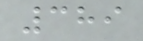389
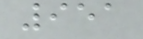951
